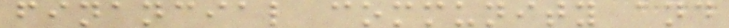financial community and
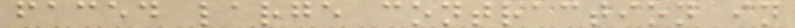faced large contraction in
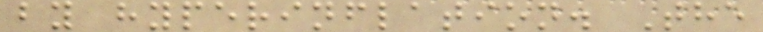by hyperinflation. The
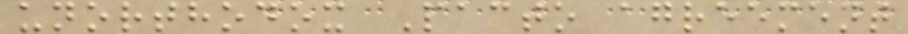unorthodox Pacto agreement
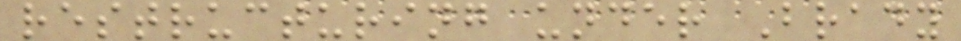restructuring under Brady
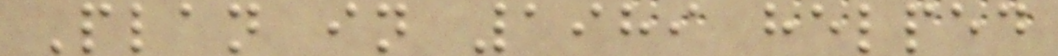Plan in 1989 helped
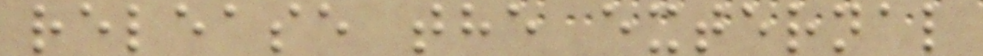release the external
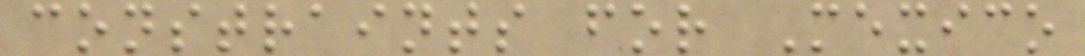constraints for Mexico
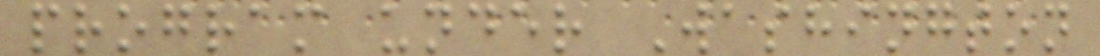program under Washington
